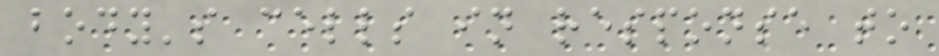body's cells in response to
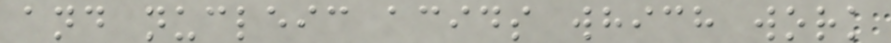and nucleic acids which work
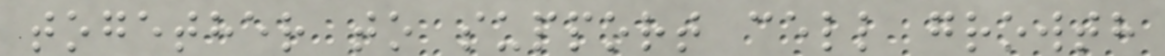together to support cell growth
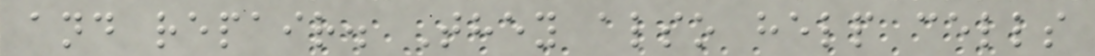and repair. They also help cells
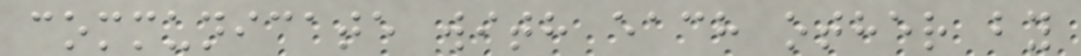communicate with each other by
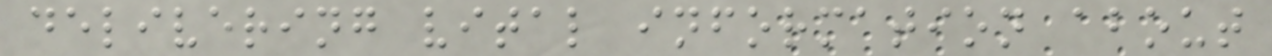delivering vital information about
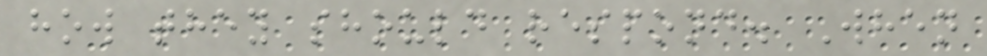how they should respond. When
